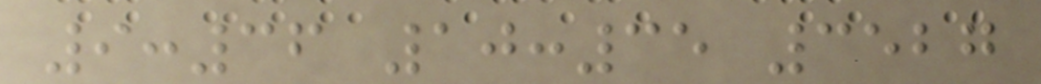9:36 10:35 3527
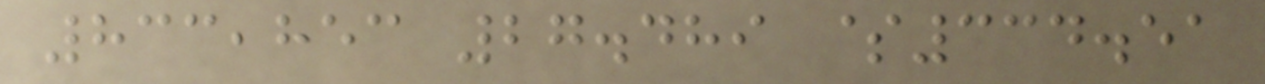833,853 27.489 $334.51
